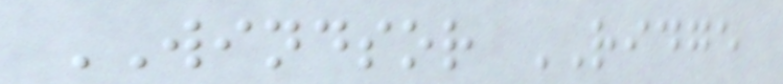WINDSOR RIDGE
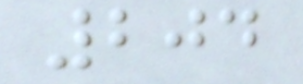204
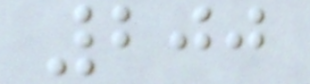200
